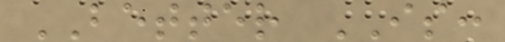BETTER IS:
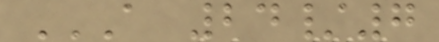A 24/7
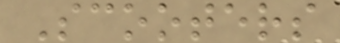Scooters
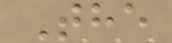The
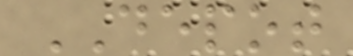DEPOT
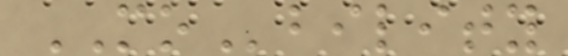MObility
